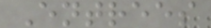Entrees
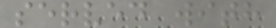served with
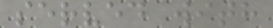served with
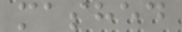mashed
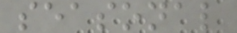seasonal
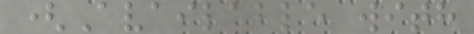(Available with
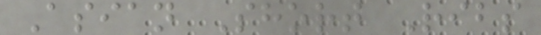Asian Short Ribs
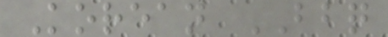Korean BBQ
